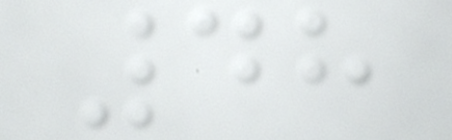48
